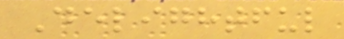Delightful
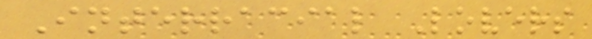Interracial Lovers
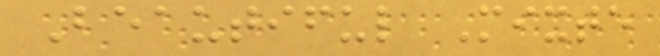Beautiful Mixte
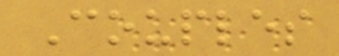Couples
